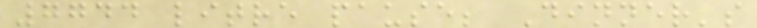7744 litre pause; Dinner's
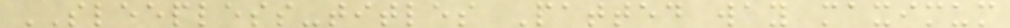SLEEPLESS-titles Patted way maximum
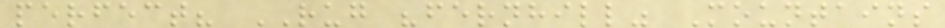perfect? RUG "fernhill" Mountains
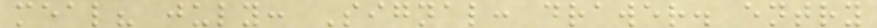meal? july: Signal: drawer. entry
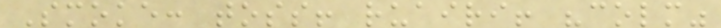Smoke: toss! ruairi! "colm"
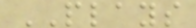PLAYS
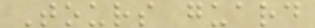Tours guard
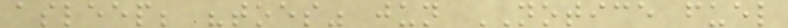asleep; "toes" jun NOTICE fuel
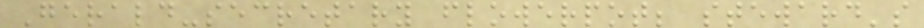Gerald-secretary flowerpot; steward's
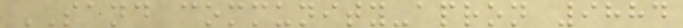SAND community-apron 9884
